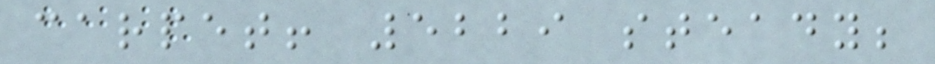carpet! 5229 steady;
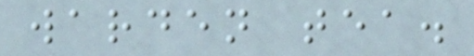warden tea.
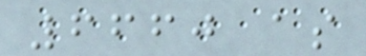6660 as
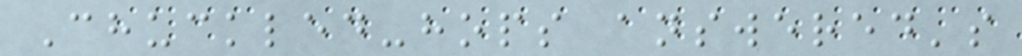Chuckled-hops answered's
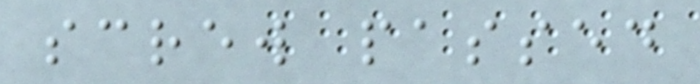screw passed
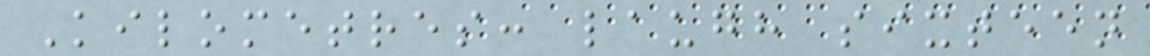Kilometres: laugh sixteen
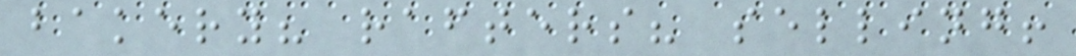bakery? rafters? selling!
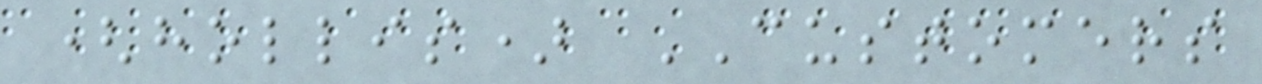(hollis) CUSTOMERS
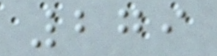279
